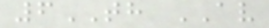6TH AV
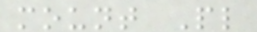mount Pl
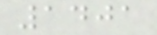1401
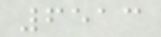6513
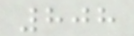808
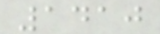1410
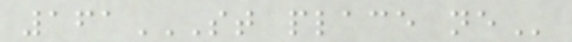161ST PLACE NE
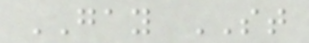GAY ST
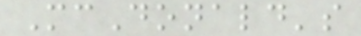McDonald's
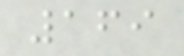169
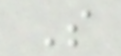S
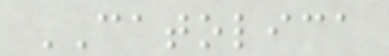CATOLICA
